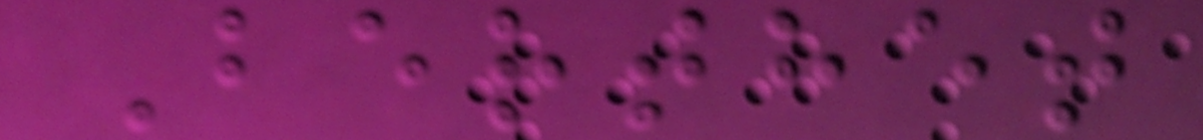Berthet
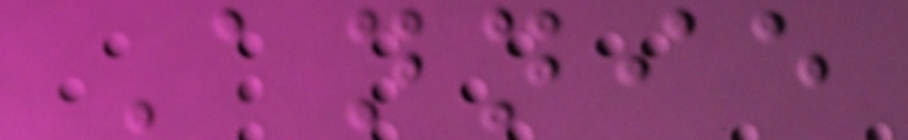Annie
